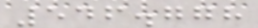546.778
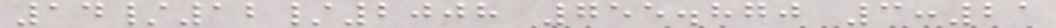14/12/2008 755.870 3:21
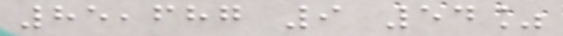85,687 9 54%
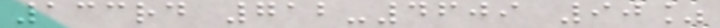133rd 712-4609 90%
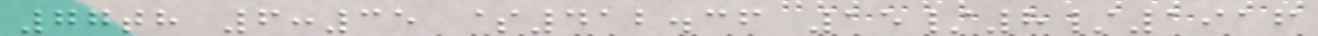77th 6:35 $412.36 15/8/1916
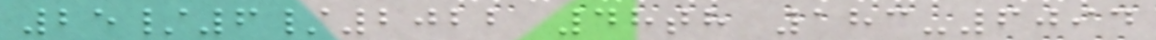25/6/2022 48th 183-6094
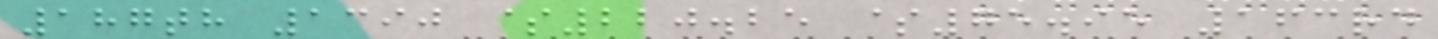187th 1390 $220.25 $75.95 163rd
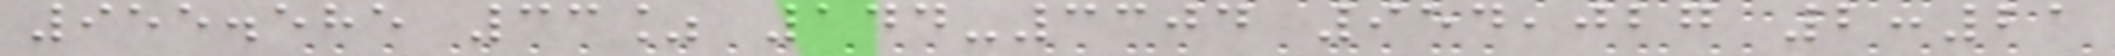955.585 33% 144-3304 954,027 2:21
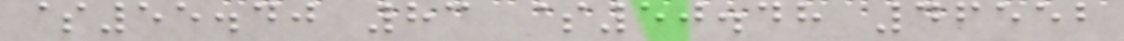$55.40 83 $50.48 46552
